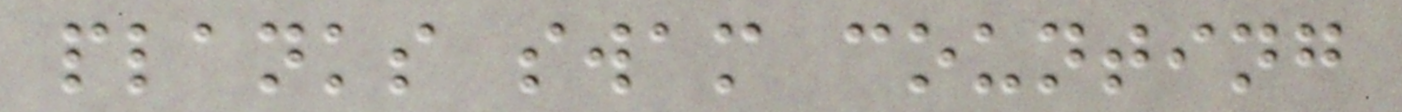planks swam counting
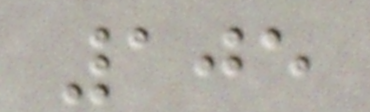105
